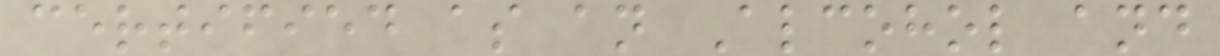certified as an Alcohol and
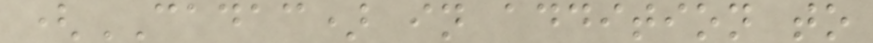(CADAC) in addition to
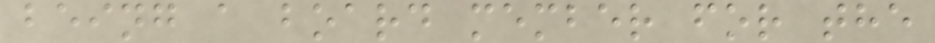being a board member for the
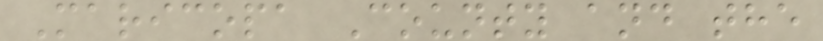Maricopa County and the
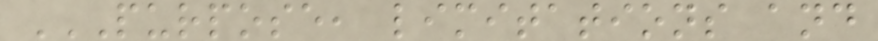PURPOSE, LIMITATIONS AND
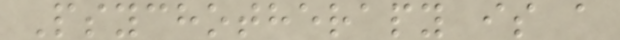Psychotherapy is a
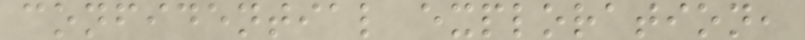confidential exploration,
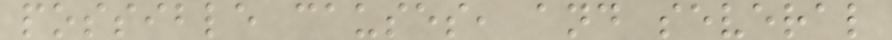possible causes, and several
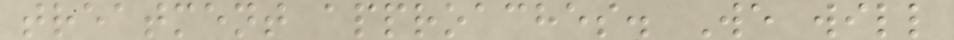treatment approaches. We will
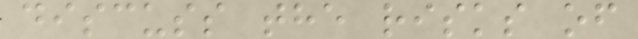discuss the risks of
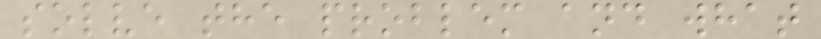solve the problem and what
